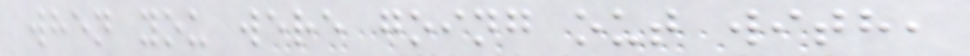when you were going out with,
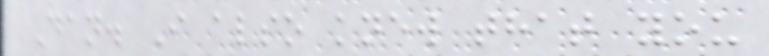Dan. I also knew that you
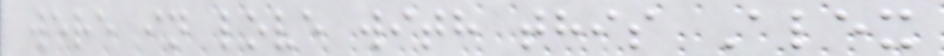were in love with this Alex
